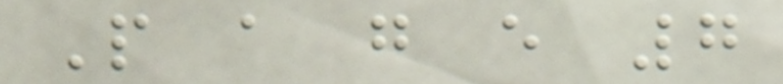P a g e 7
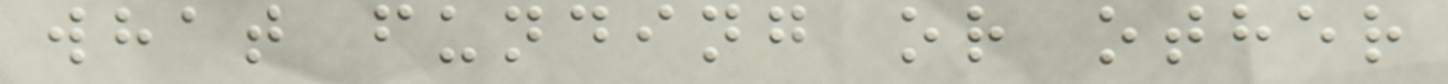what funding or other
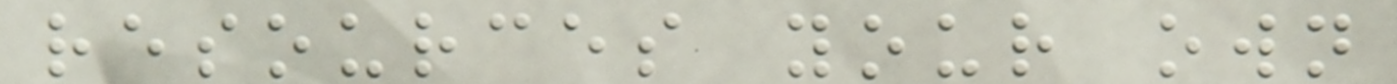resources your own
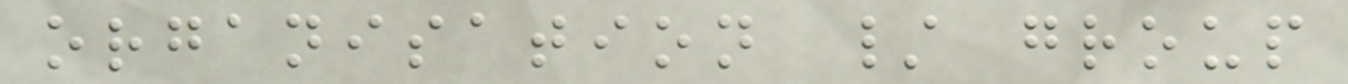organisation / group
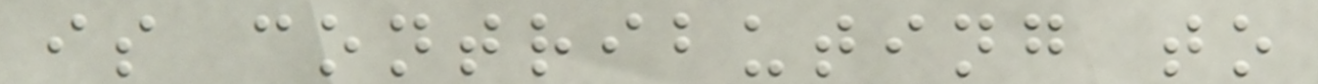is contributing to
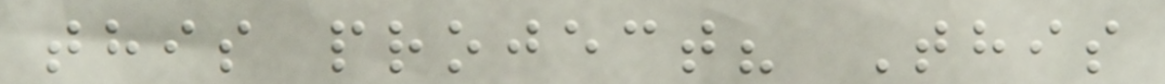this project? This
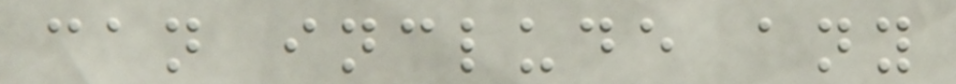can include any
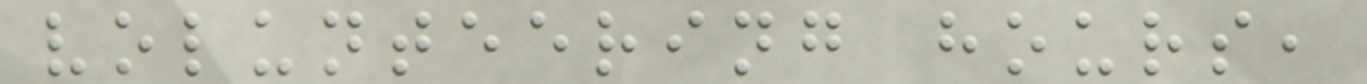volunteering hours,
